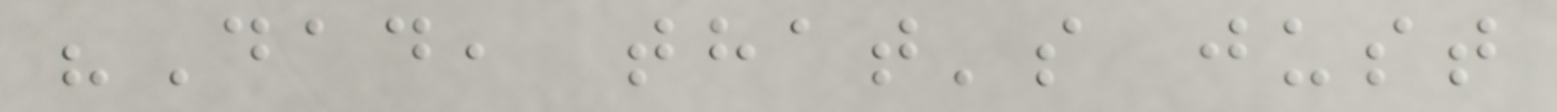"Dad, that's just
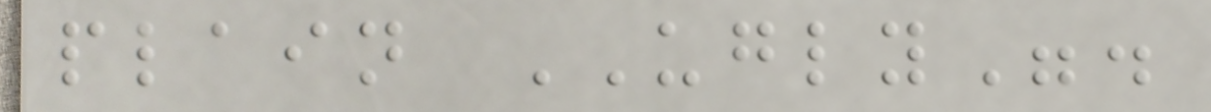plain UGLY".
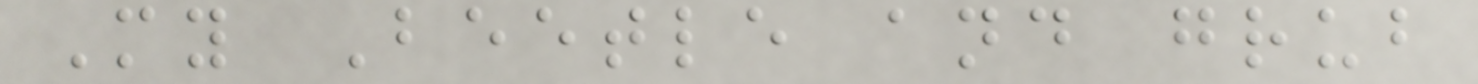My Beetle and grub
